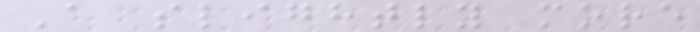A slightly more
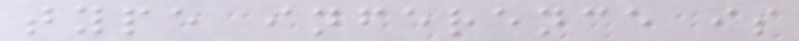type inference is
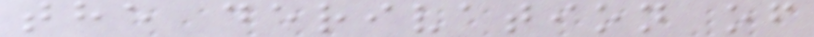the derivation of
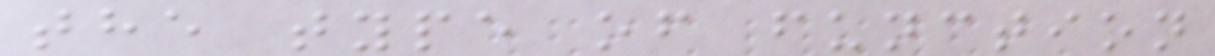the type of function
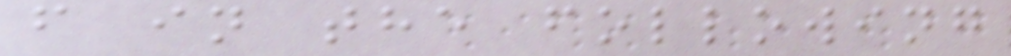f in the following
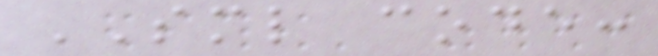SML code:
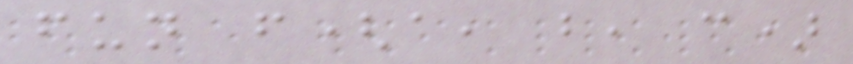fun f(a, b, c)
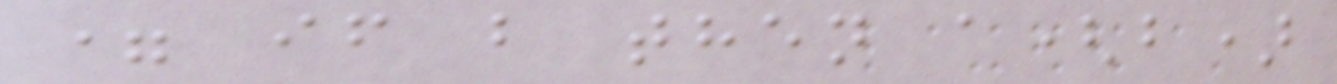= if b then a(b)
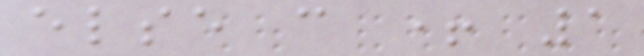else c + 1
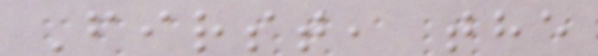First, the
